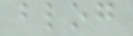blog
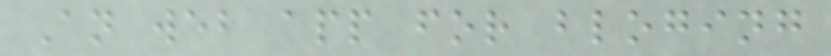An web app for bloging
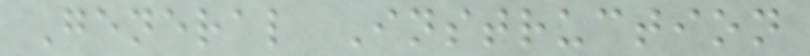General Instruction
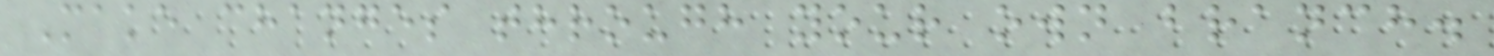Make changes through your own branch.
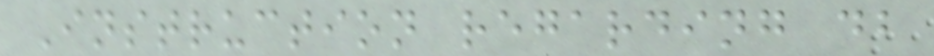Instruction regarding db
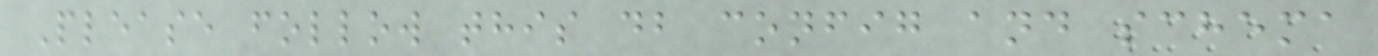Please follow this db config and schema
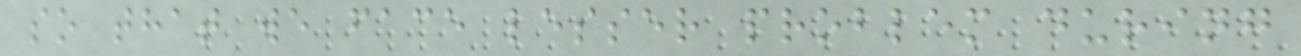so that we face lesser problem during
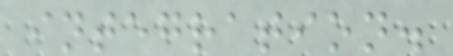integration.
